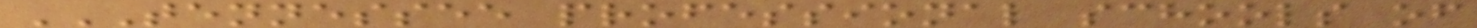TENNESSEE PROFESSIONAL SCHOOLS OF
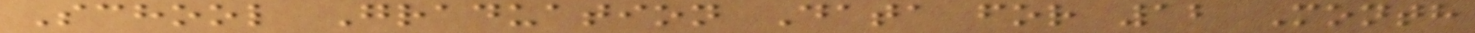School Graduation Data for 12 Month
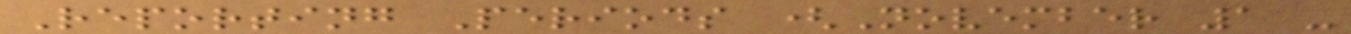Reporting Periods (November 1 -
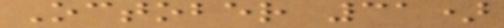October 31)
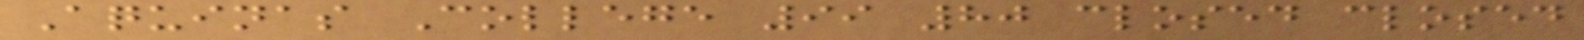Aquinas College 99 80 closed closed
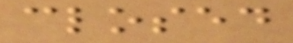closed
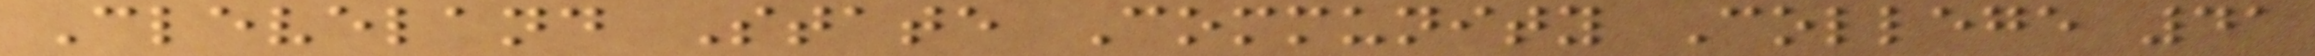Cleveland State Community College 41
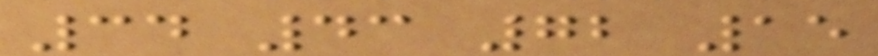34 43 72 15
